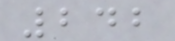242
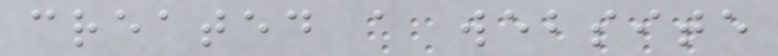created a website
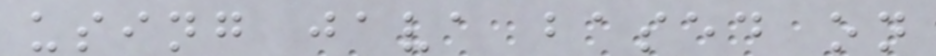using java based on
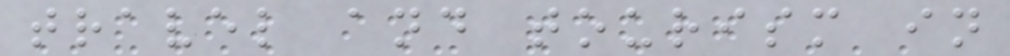travel and tourism in
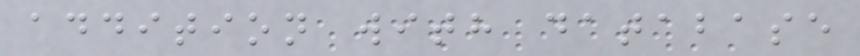addition with database
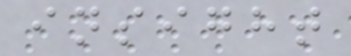insight
